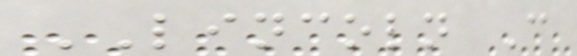LINCOLN C
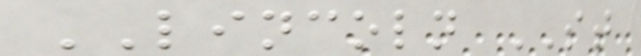LINCOLN ST
